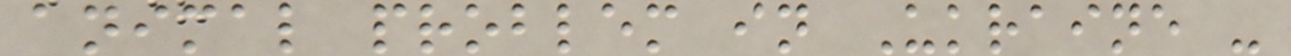animal problem in Ukraine -
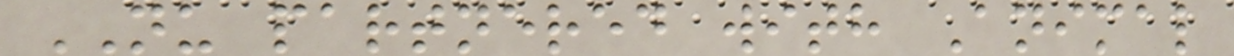NU partnered with Animal
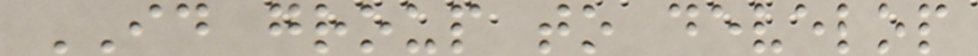ID group to develop
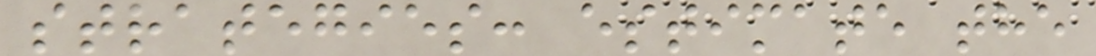strategies: estimate the
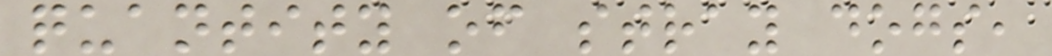quantity of stray dogs,
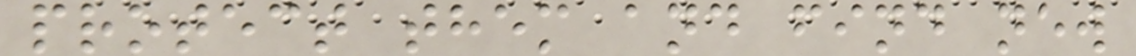protect them and find new
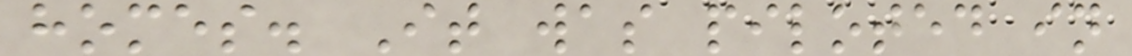homes. It was piloted in
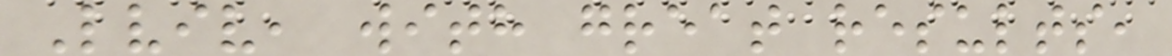Lviv, with great results,
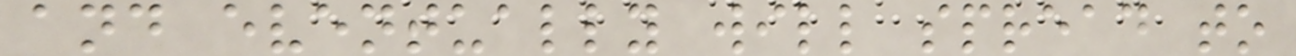and eventually will spread to
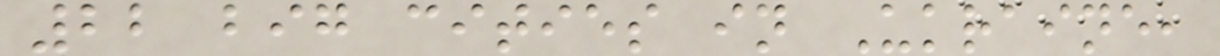22 big cities in Ukraine,
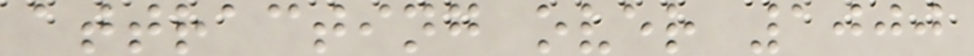attracting over 1000
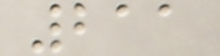211
